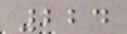224
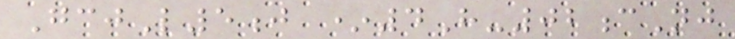GcjL5j *4H-02cNj
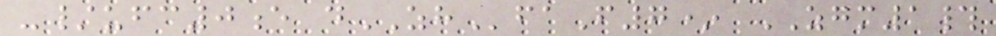-/ufc0e dZHfaF7* ZGM1#
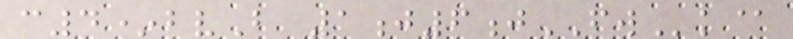c4*bvB 1j6jFWk@
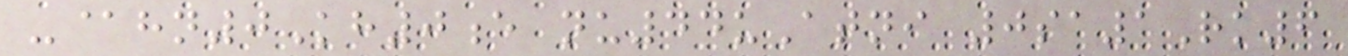-@hn0Kh0e nu44uAtni 0sa1Rk6
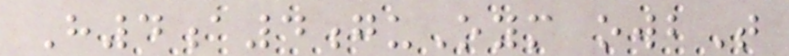H4a4guOym owbT
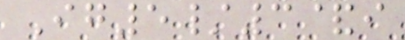Ig5/3&i
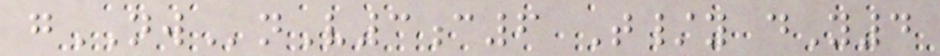gNWnV3c6 T/y dY4
